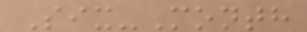Six-Month
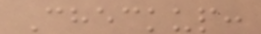Checkup:
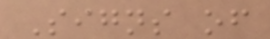Signs of
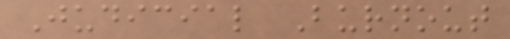Judicial Burnout
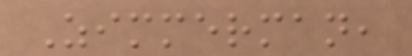Zimmerman,
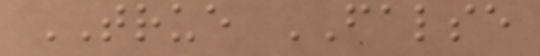TRUE FALSE
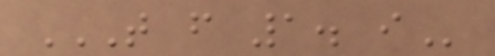T F 1. I
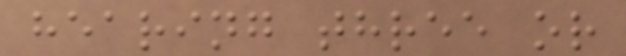hearing three or
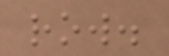row.
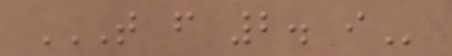T F 2. I
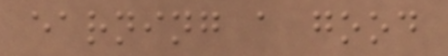earning a good
